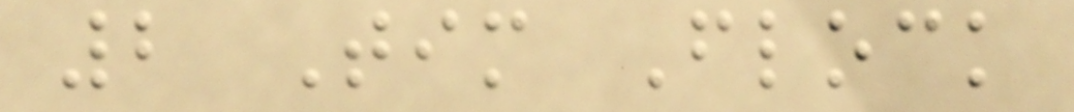2 Tim Flock
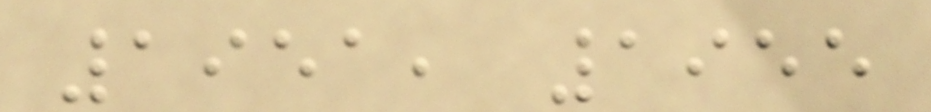1951, 1955
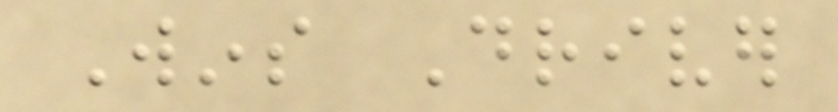Wins Driver
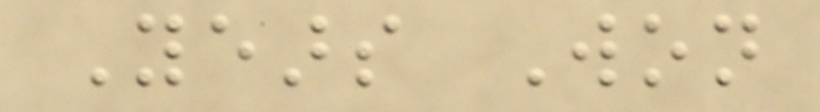Years Won
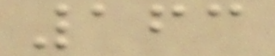163
